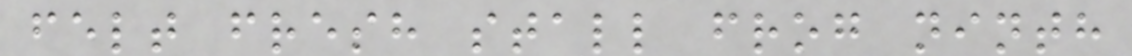felt fresh stall frog ninth
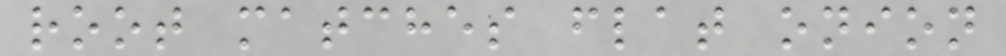root matches flat onion
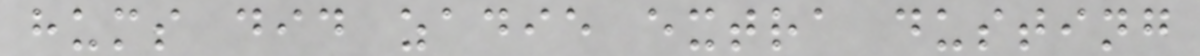hums did zadie extra dusting
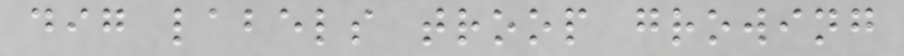dig labels troop growing
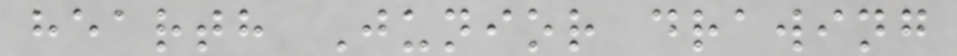hearth Junior drawing
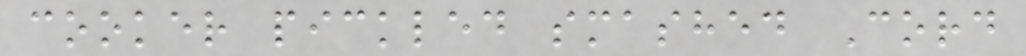cooker pickled smashed Cord
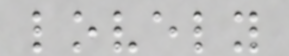lovely
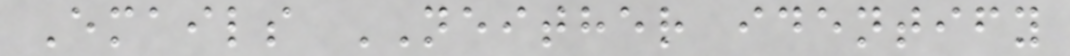Emails NEITHER identify
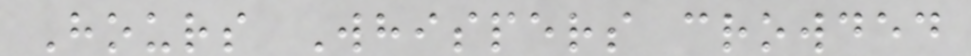Hours Whispers crowded
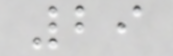29
